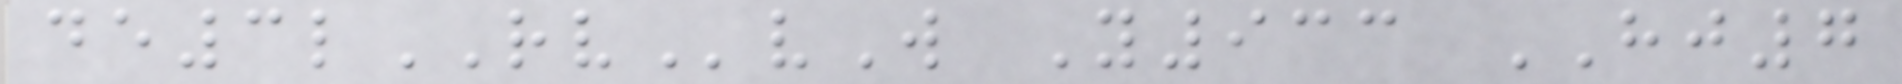de3lRVvW Y933 HJ7
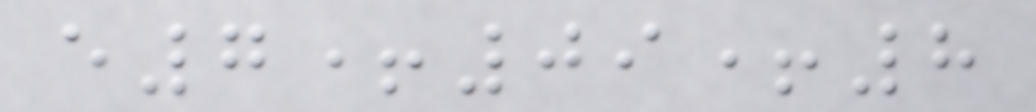e7+09+8
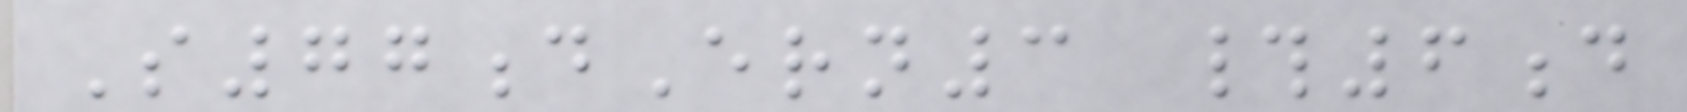S77dErn3 #6d
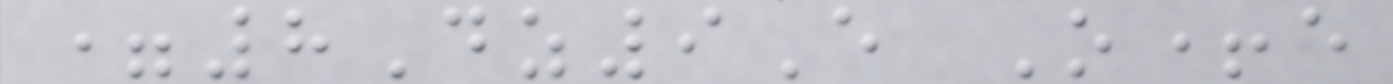=8Dz9E O+e
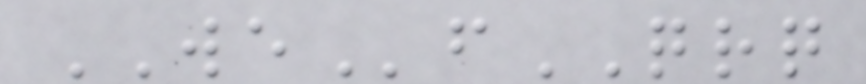WEfQRQ
